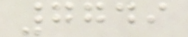7749
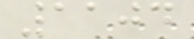1104
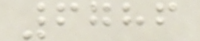6786
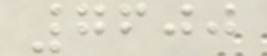7600
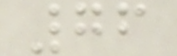76
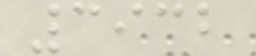3932
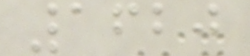1620
